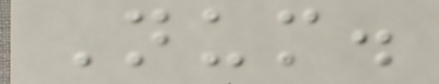Num.
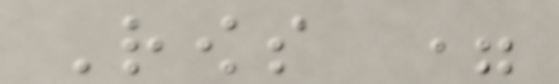Rows =
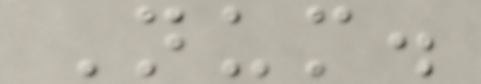Num.
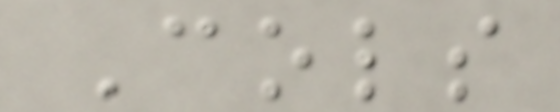Cols
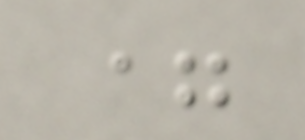=
